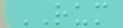RUM
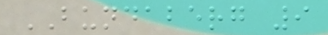BUNDABERG 9
